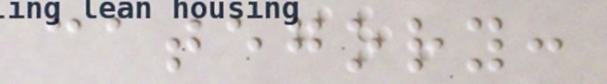category:
